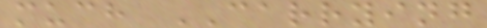much CARRYING
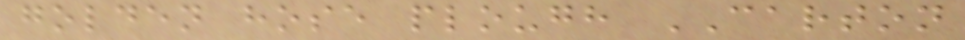golden hose plough CARTON
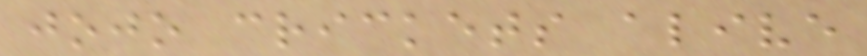jojo crickets alive
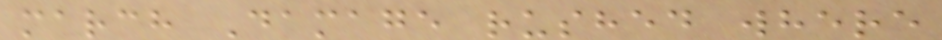march Damage rushed where
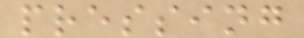pressing
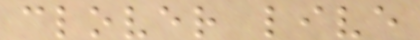clover live
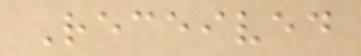Received
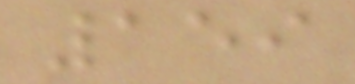159
